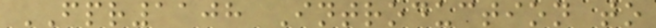FPR1108 Introduction to
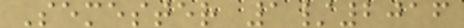Semester 1/2016
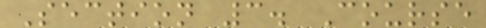Section 3. Course
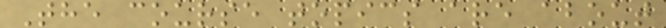The course topics are about
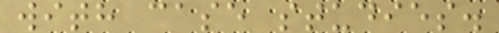with case studies.
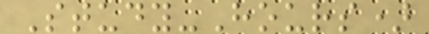Study-Hours)
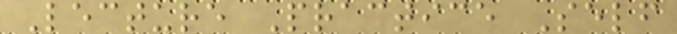Lecture Practice Self
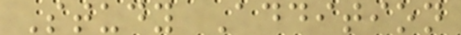Study Addition
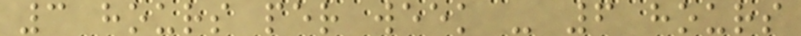3 hours per week - 6 hours
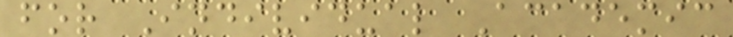for Individual Academic
